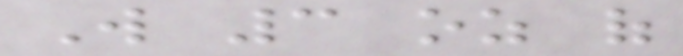Will 3 oz of
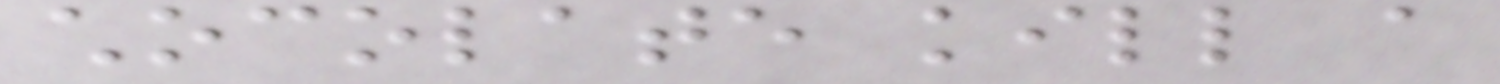chocolate kill a
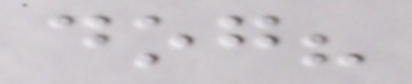dog?
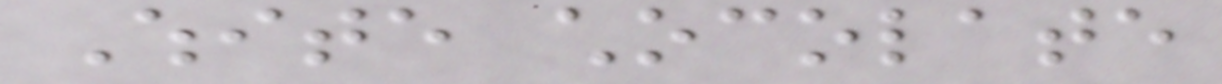White chocolate
